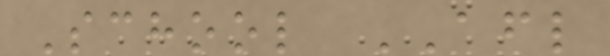School AFL
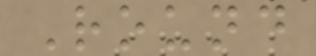Round
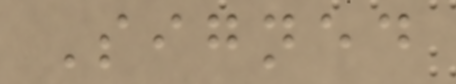Signed
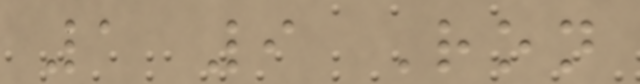1 9 Ron
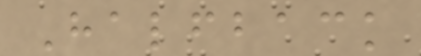Halfback
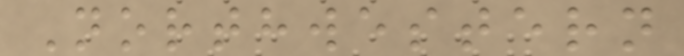Northwestern
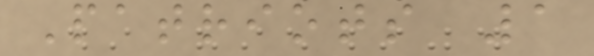Patriots 1
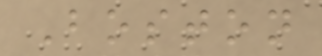Boston
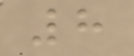8
